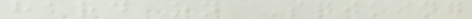hard on Spiking
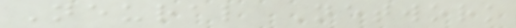Neural Network
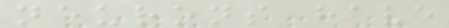neurons have
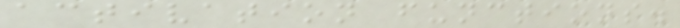activation functions.
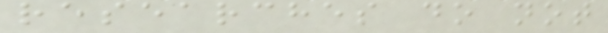researches do not
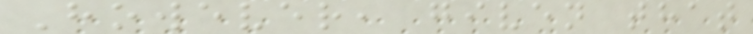However, given that
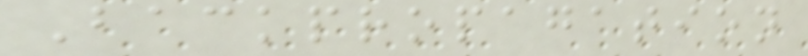Backpropagation
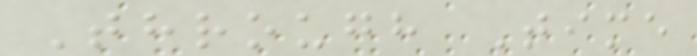Through Time
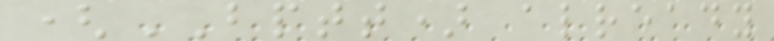(BPTT) already
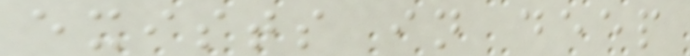exists in deep
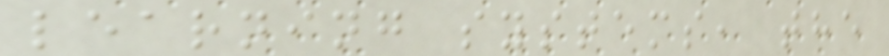learning systems, the
